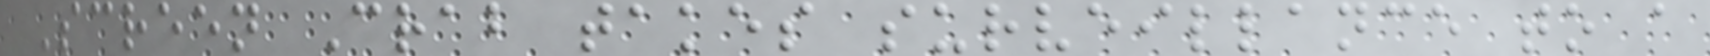Screen Crab takes surveillance to a
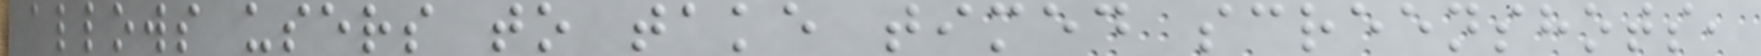allows users to take timed screenshots,
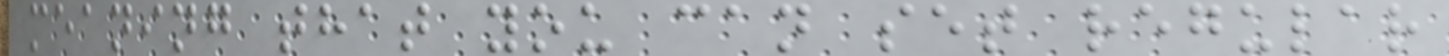meaning that you can set regular
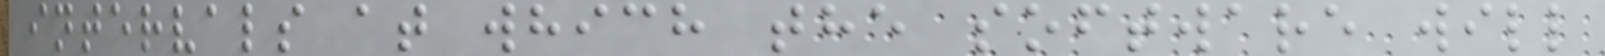intervals at which the software will
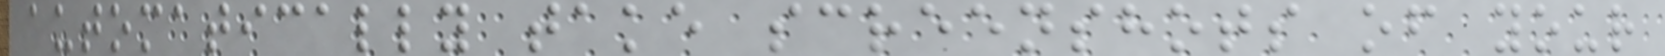automatically take screenshots of your
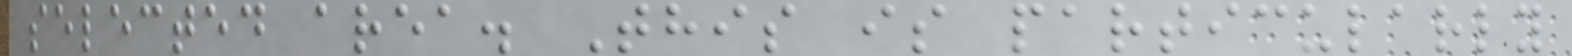selected area. This is particularly
